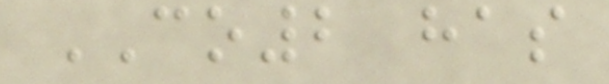CO2 has
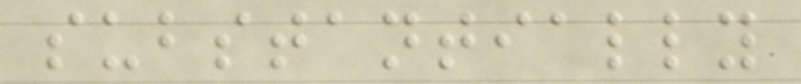substantially
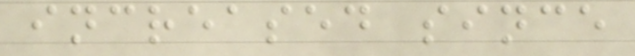increased since
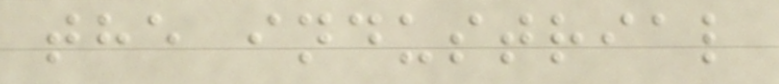the industrial
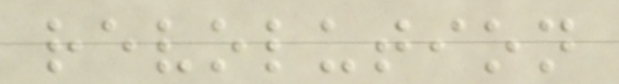revolution
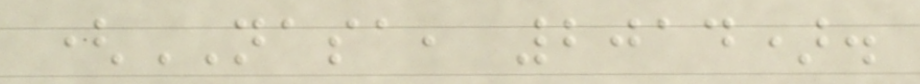(NASA, 2014).
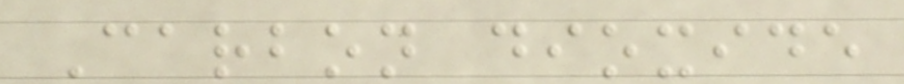Carbon dioxide
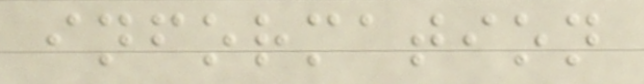information
